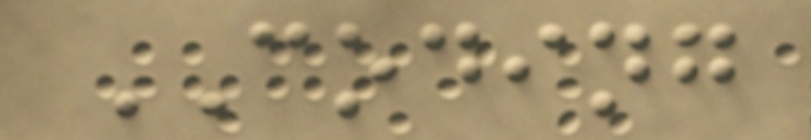CODING
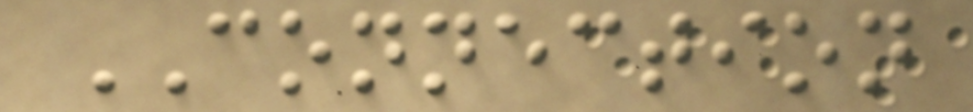CONNECTION
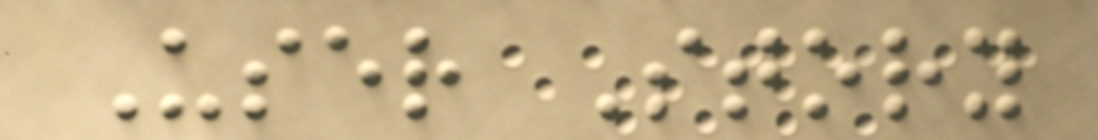User Story
